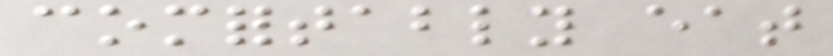comfortably eat
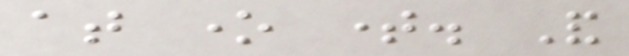at one time. And
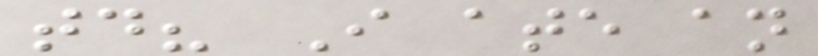today? I ate an
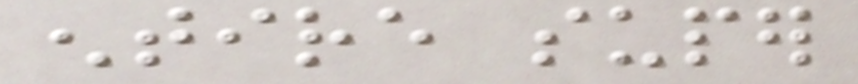entire super
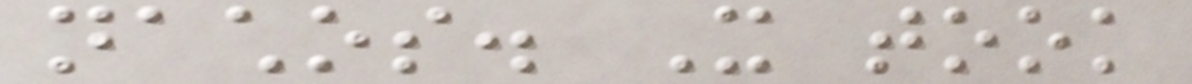nachos. It took
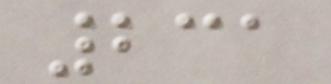231
